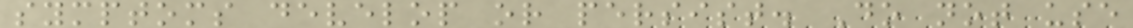symptoms develop or persist. Do not use
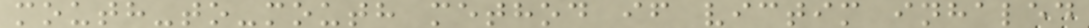mouth-to-mouth method if victim inhaled
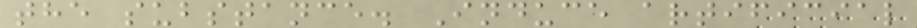the substance. Induce artificial
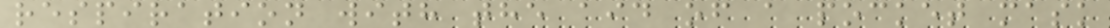respiration with the aid of a pocket mask
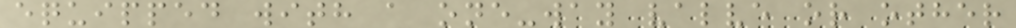equipped with a one-way valve or other
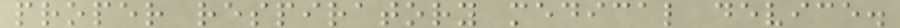proper respiratory medical device.
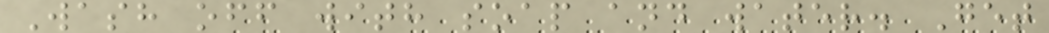Wash off with soap and water. Get
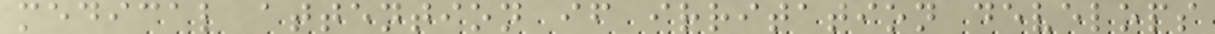medical attention if irritation develops
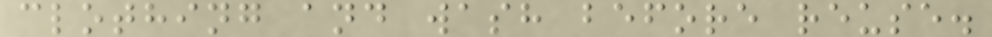clothing and wash before reuse.
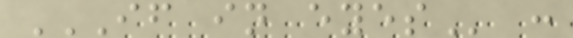IF IN EYES :
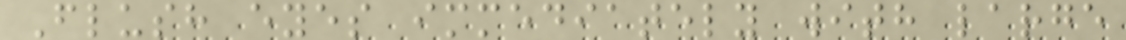Flush eyes immediately with large
